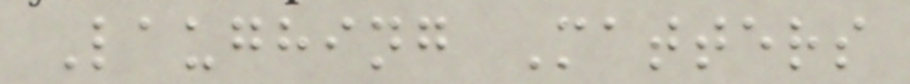Laughing Matters
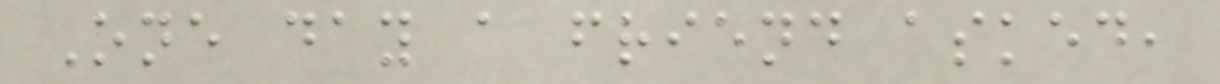One day a friend asked,
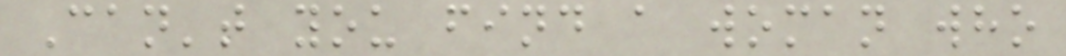Can't you find a woman who
